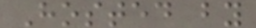Hosted by
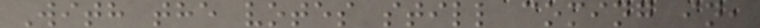With the votes still coming in,
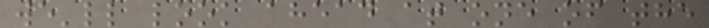we'll look ahead at one of the
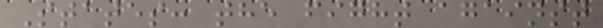States: the fight against
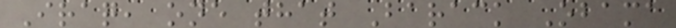Iraq, one that Barack Obama
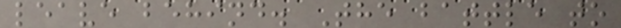leave behind. The battle to
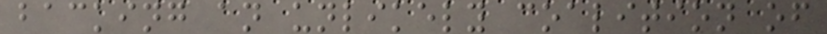backing an unlikely coalition of
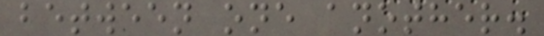between one another.
